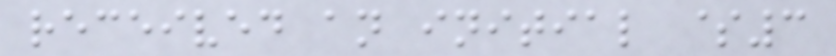received an initial $3
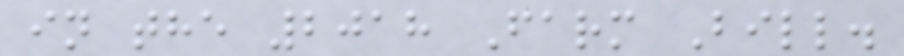in the 2018 Farm Bill.
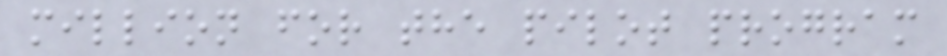million for the pilot program
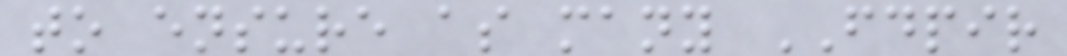to ensure as many FDPIR
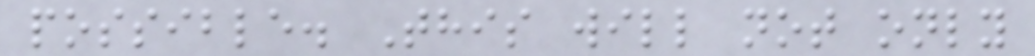possible. This will not only
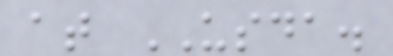at USDA.
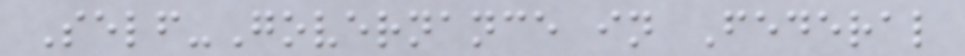Self-Governance in Federal
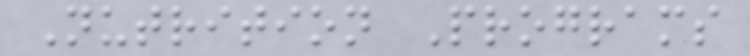Nutrition Programs
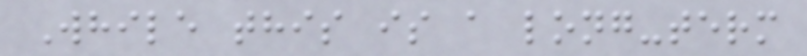While this is a long-term
